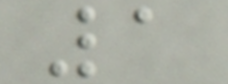1
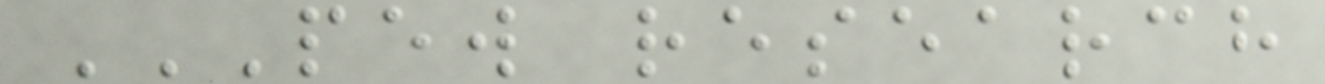PEW RESEARCH
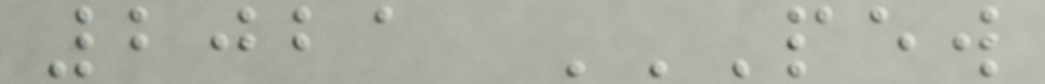2021 PEW
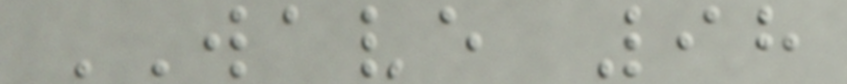WAVE 98
